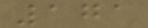171
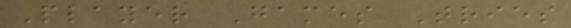Player Games Tries
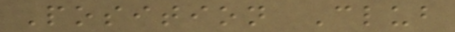Position Club
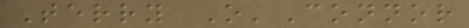Terry O'Connor
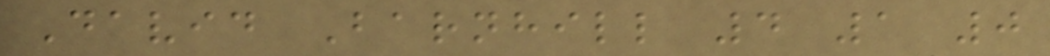David Barnhill 4 1 0
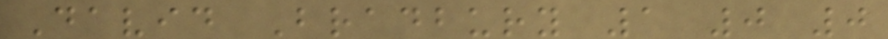David Bradbury 1 0 0
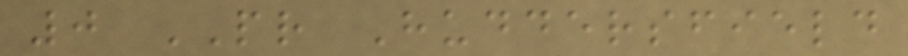0 PR Huddersfield
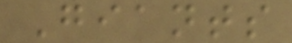Giants
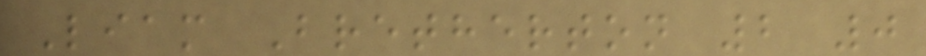Liam Bretherton 2 0
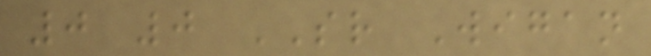0 0 SR Wigan
